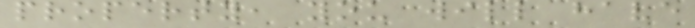property, you will have
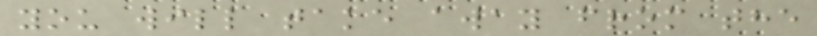you will take away from the
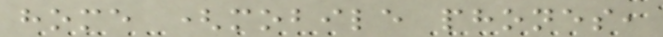home (mobile phones,
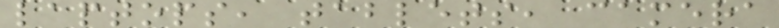laptops, tablets, camera
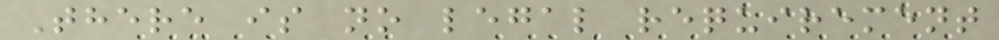There is no legal requirement
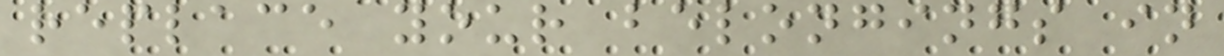replace your belongings in
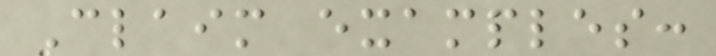Claim examples:
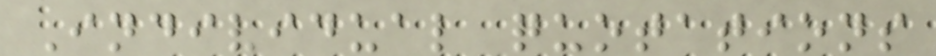Individual quotations
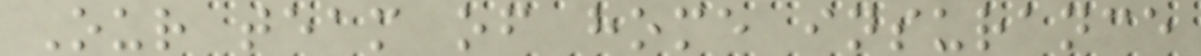Our team of home insurance
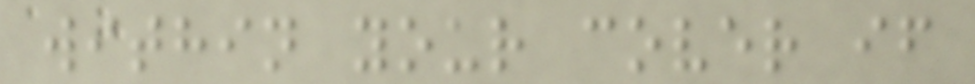within your cover if
